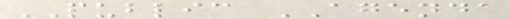PUBLIC AGENDA
